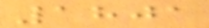1801
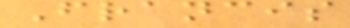Francis
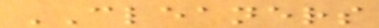CLEANERS
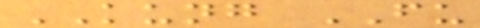KUNG FU
